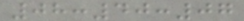08:40:07
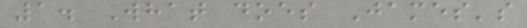1. What does James's
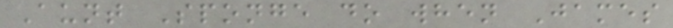Aunt Sponge do when James
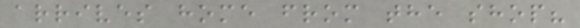arrives home from the shop?
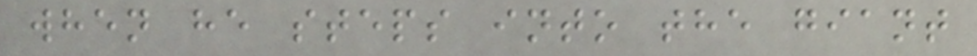when he steps into the giant
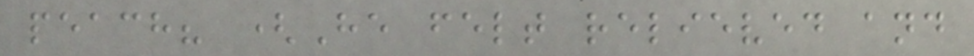peach? (He felt relieved and
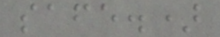safe.)
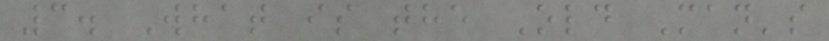3. What is the Old Man's
